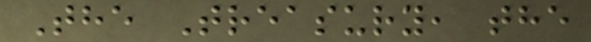The Treasury, the
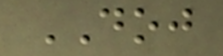DOJ
